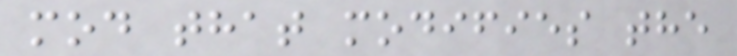mod that modifies the
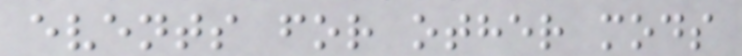events for other mods
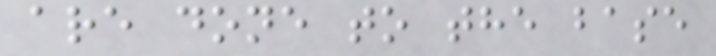are done to the base
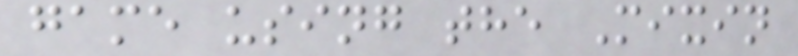game using the Mixin
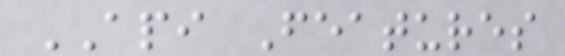API Features
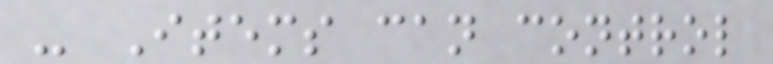- Items can control
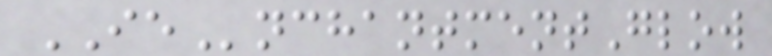IEnchantmentGlow
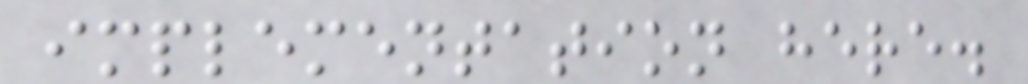implementation here.
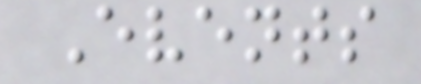Events
